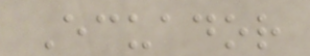Ecuador
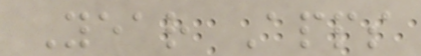Year Apps
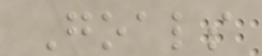Goals
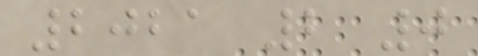2021 2 0
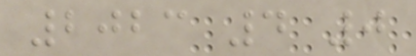2023 4 0
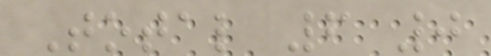Total 6 0
